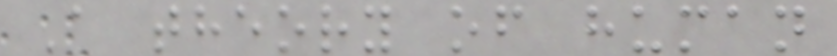A theory of human
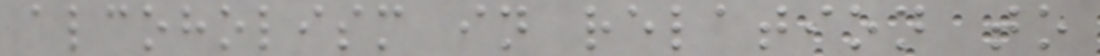alcoholism in relation to
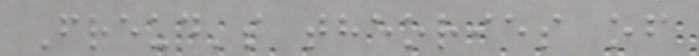Freud's theories of
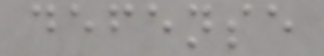defense
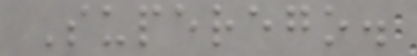Superego.
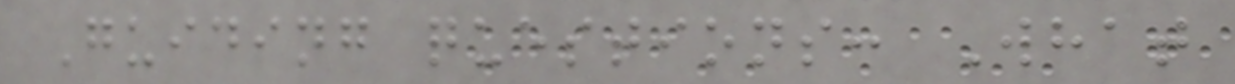Guiding questions: What
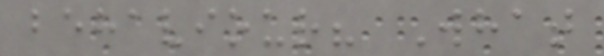behaviour? What
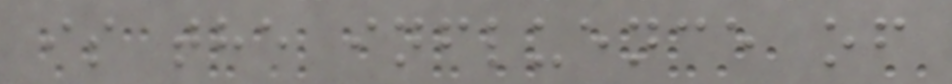is the influence of
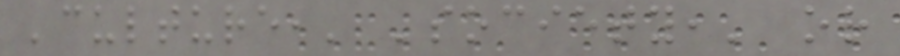'culture,' 'society,' or
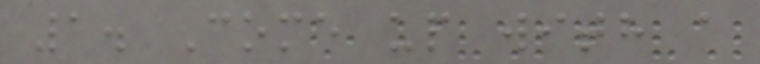1. Come up with a
